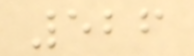526
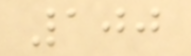100
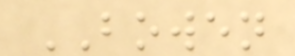BOWEN
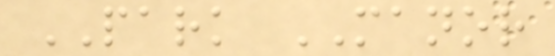PARK MANOR
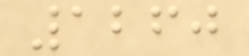1260
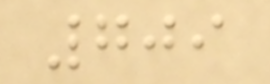709
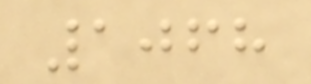1068
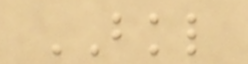BKL
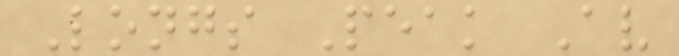Longs Peak Av
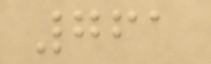761
